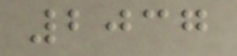2037
